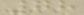78
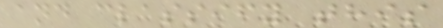and classify this
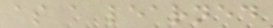as a learned
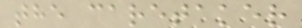the caretaker
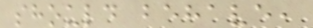should behave,
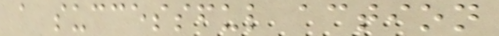a successful action
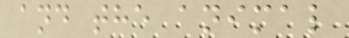and the animal
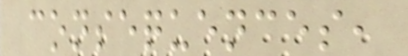consequences,
